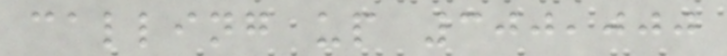calling up 300,000
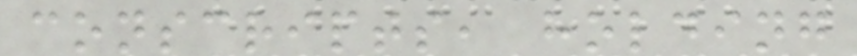conscripts, holding
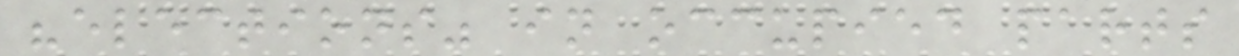"elections" in occupied parts
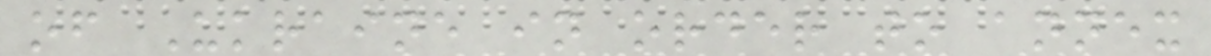of Ukraine in order to annex
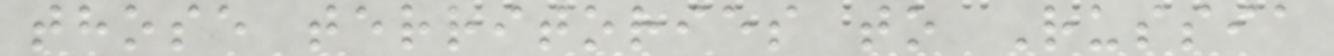those territories to Russia
